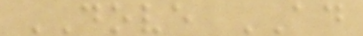DOVE AD
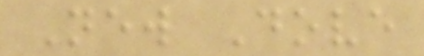New Dove
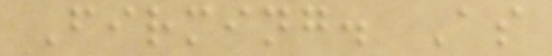Firming. As
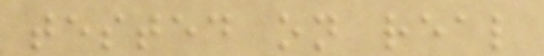tested on real
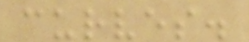curves.
